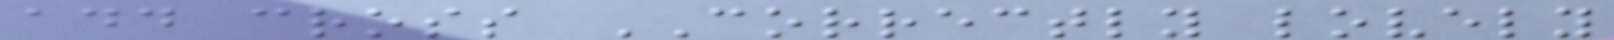add cross CORRECTLY lovely
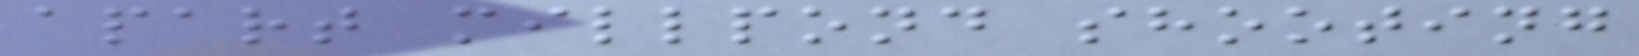apart millpond shooting
